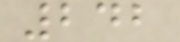242
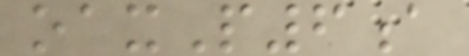oaxP6a
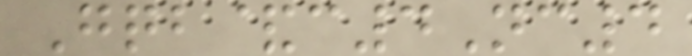Gqb&c4Nc4
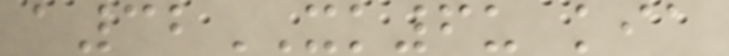a32XK6u kia
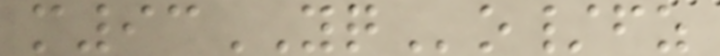m93YQo/fz
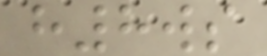h8ws
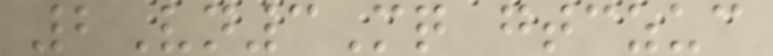2Vn3Mq gtczuc
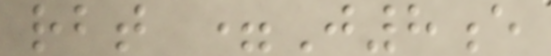rbt =J8e
